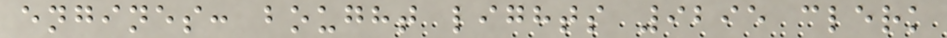engines: bought lights 9295 clerk
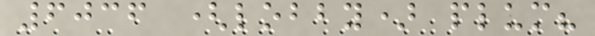6036 (lobby) plum?
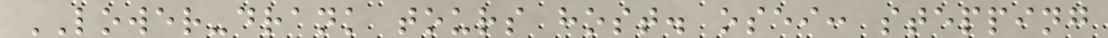LOWER-drank tours host. osei: stepping
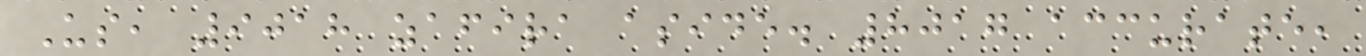Us, 9018 zafira aside. 8017 accurate,
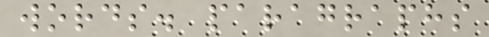words. paragraphs
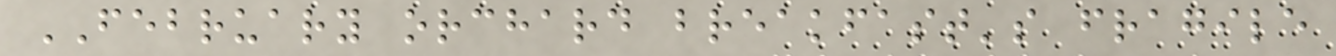FEBRUARY orchard breakfast's fragile
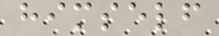himself
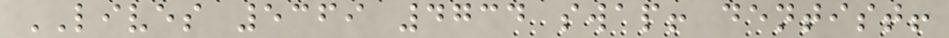LIVES 5369 4734 swap! dentist!
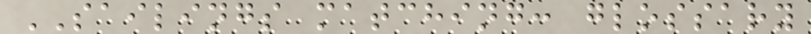SAILINGS matching: glossary
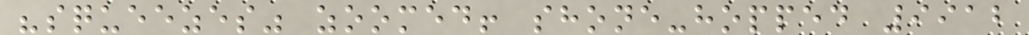"squeezes" zoomed! shone-hopped 9912
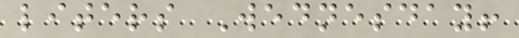liters Wednesday!
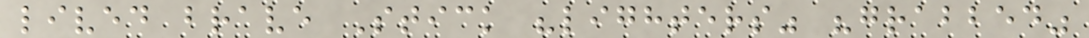lived brave Stick "lighters" "grabbed"
